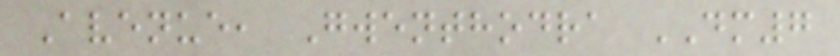Avenue, Gwenthodra DM7
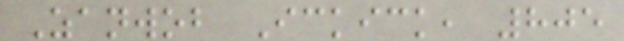Zanwob Ickick, 805
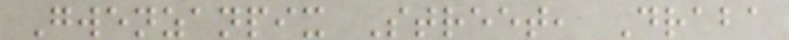Gwenzanpix Street, Draba
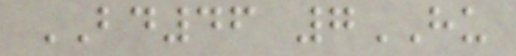BD46 7HU
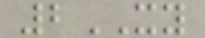2XY
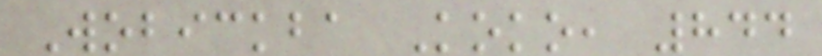Wobickba Koko, 844
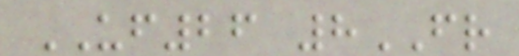UF26 8FR
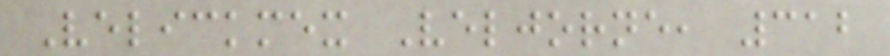Velickmex Veljorne, 312
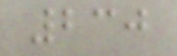230
